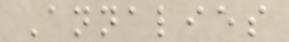Annalies
